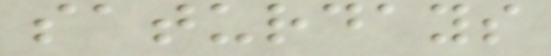saturdays
